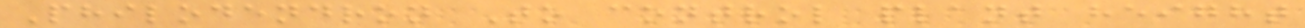Philodendron To control plant height
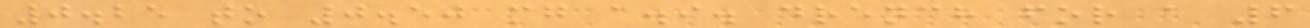0.25 to 0.50 mg a.i. drench for a 6
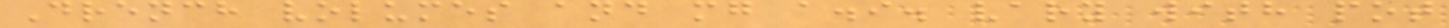Drench volumes and mg a.i. vary with pot
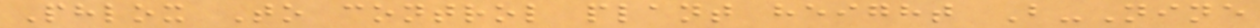Phlox To control plant height B-Nine
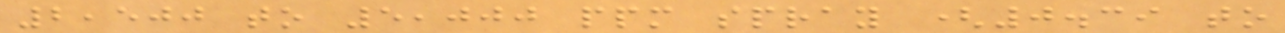2,500 to 5,000 ppm spray (0.39 to
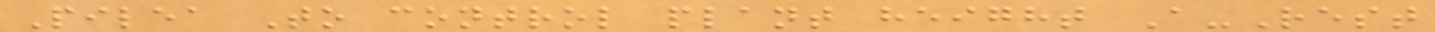Pilea To control plant height A-Rest
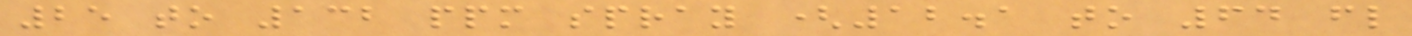25 to 132 ppm spray (12.1 to 64 fl
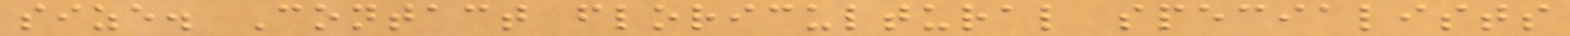size. Contact floricultural specialists
